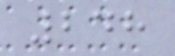248
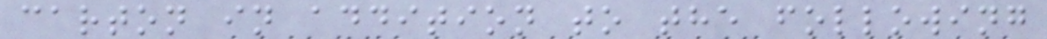carton in addition to the following
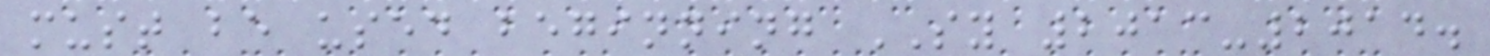must be used beginning SY 2013-2014.
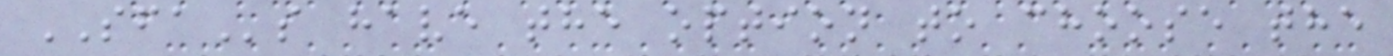SFAs have the option to choose the
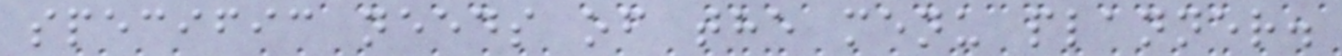specific needs of the menu planner.
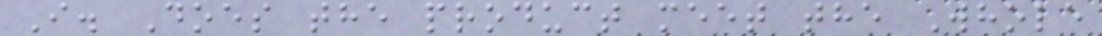I. Does the product meet the Whole
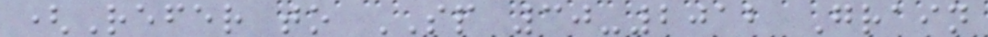(Refer to SP 30-2012 Grain
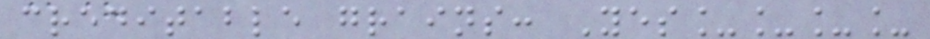creditable grains: Yes____
